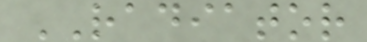RADIATOR
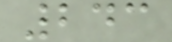243
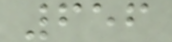656
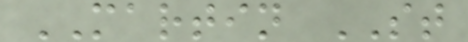MARTIN ST
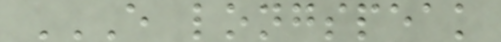E LONGSPEAK
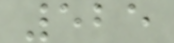525
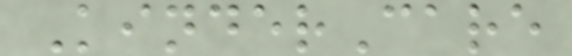KinderCare
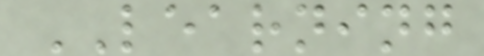LEARNING
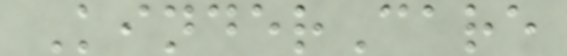KinderCare
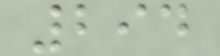294
